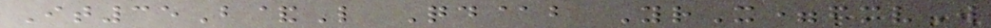It35B&L Qd@b YrX=fmvW
